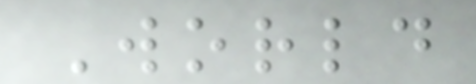World
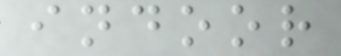indoor
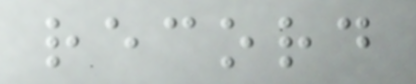record
